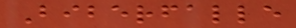Biberfalle
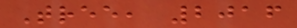Tree, 2016
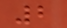2
